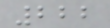222
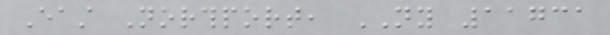East Northport, NY 11731
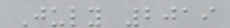July 2019
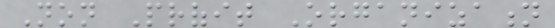Non Profit Organization
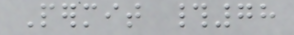Permit #78
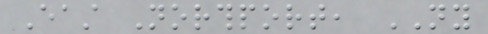East Northport, NY
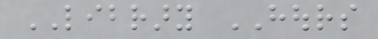LIBRARY HOURS
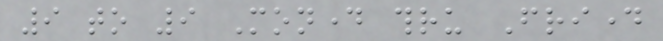9 to 9 Monday thru Friday
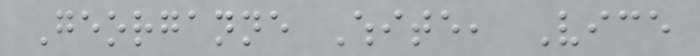Georganne White, Vice
